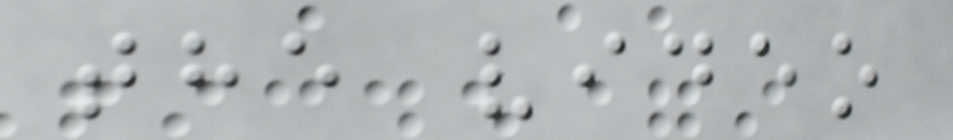the video
